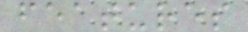features
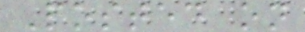Posted on
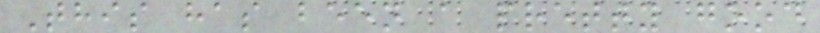This has been a pretty good
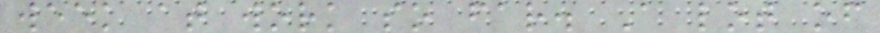week at work so far. A lot of
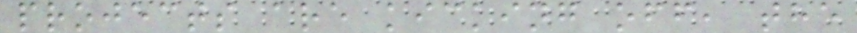projects are kicking off, the
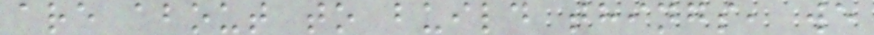are about to build things, we
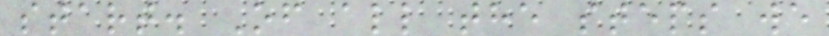start. Of all the steps we
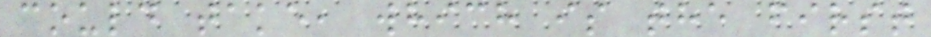could take, which is the first
